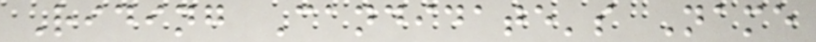Riding Candidate's Name
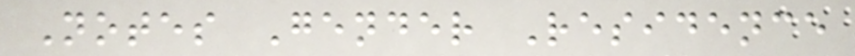Notes Gender Residence
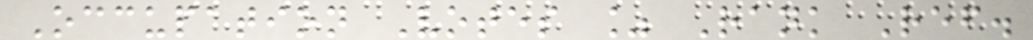Occupation Votes % Rank Ref.
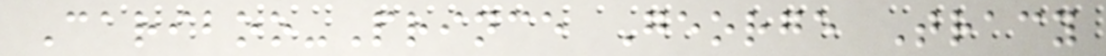Cariboo-Prince George Tracy
